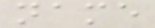name
